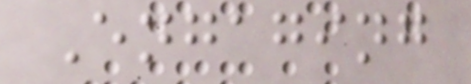Engaging
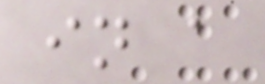in a
